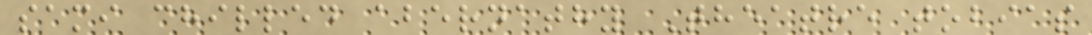sami chilled abernathy Theatre tobias
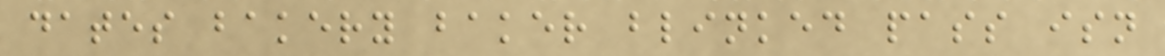dates bakery baker blinked pass isn
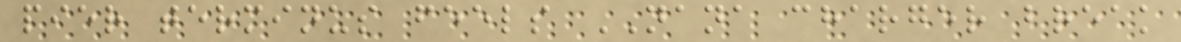pier terminus feels NANA charger break
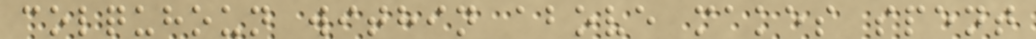colquhoun within above makes spent
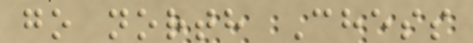go north Chess
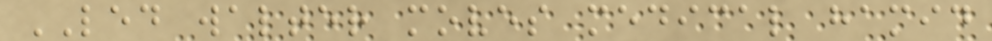LED walter moves medical hamid
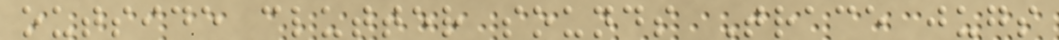outside clutter sounds Trace jugs
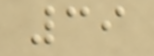39
